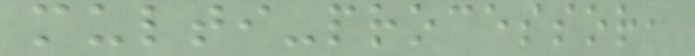multi-processor,
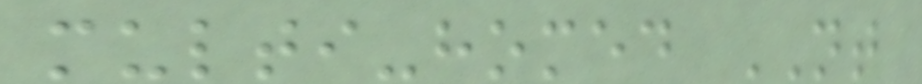multi-homed NT
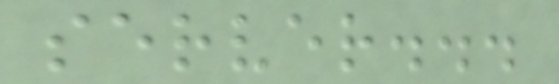server...
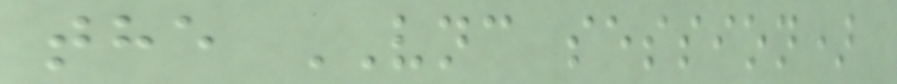the VNC session)
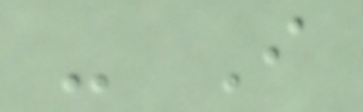- I
